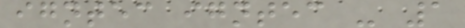igntec igntec - 1
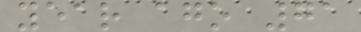year ago 71
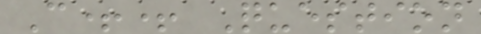C++ Question
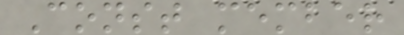Const member
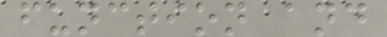function and
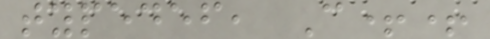typedef, C++
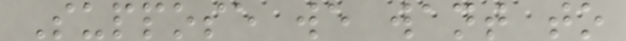Suppose we want to
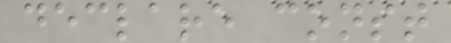declare const
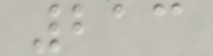213
